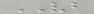VB
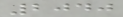2040
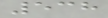538
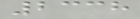2338
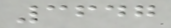3647
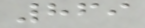869
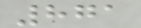871
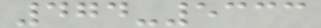474-5333
